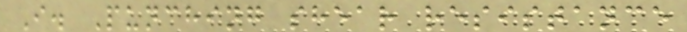I. Punching shear resistance
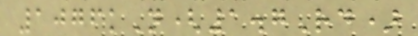1076kN(1.7Rd)
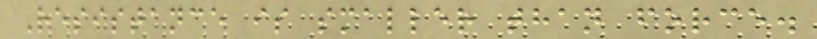Resistance is smaller than force.
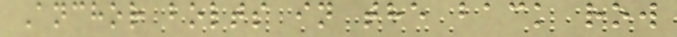Anchor bolts in the back row
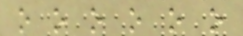o o o o o o
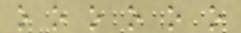o o o o o o
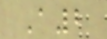A2
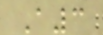A3
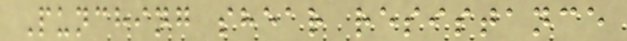Punching shear resistance
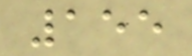155
